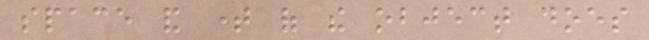space and time of the object does
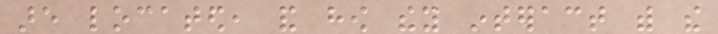are located, and how they interact with the
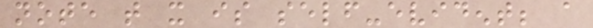note that it is self-evident; a
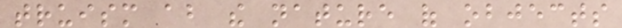truism about the nature of objects
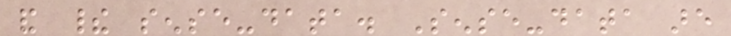and their sense-data. Sense-data are
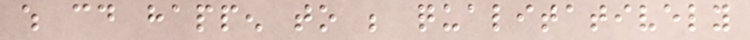which could happen to be qualitatively
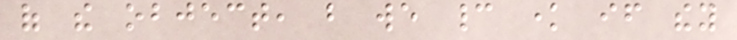of the object, but we cannot know if they
